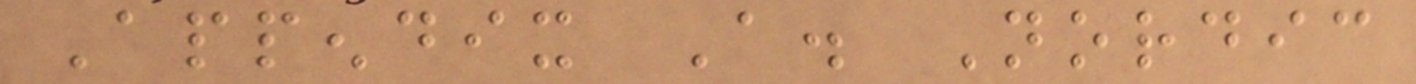Appendix A. Nordic
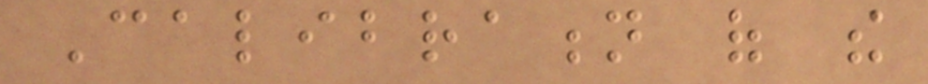Calibration of the
